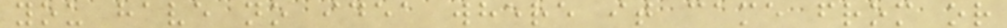you have no idea where it came from or
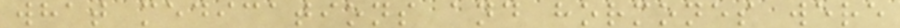what medications and hormones were
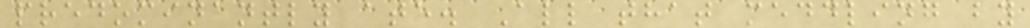predominantly ate. All that meddling by
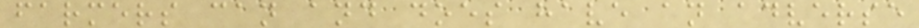farmers can and does have an adverse
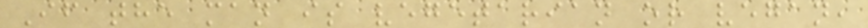If the man is vegetarian or vegan,
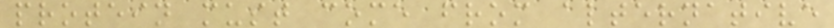protein must come from alternative
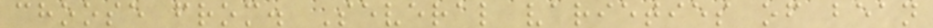choose from. Several varieties of bean
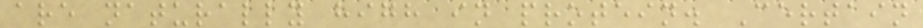are naturally high in protein. Certain
